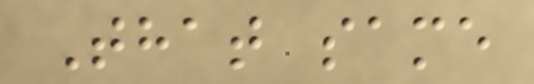That same
